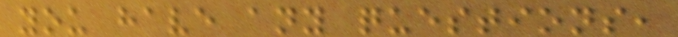you have any questions,
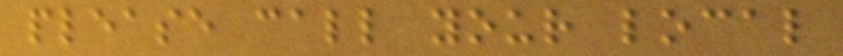please call your local
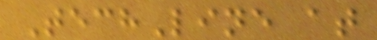TechLine at
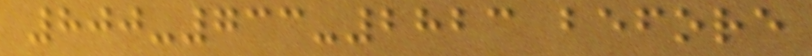800-733-2823 before
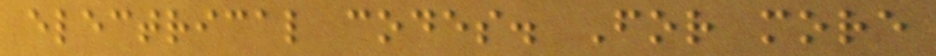electrical codes. For more
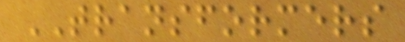TRANSFORMERS
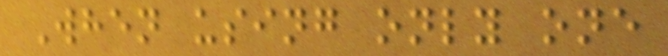When using only one
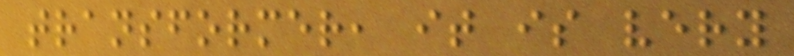transformer, it is very
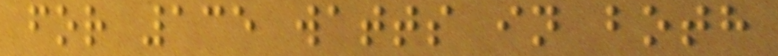for 135 watts in both
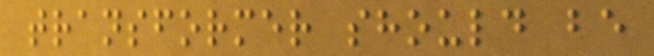transformer should be
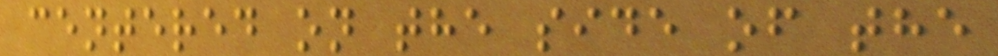centered on the side of the
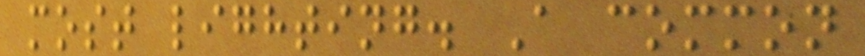most lighting. A common
